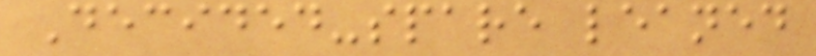Decided-spare leaned
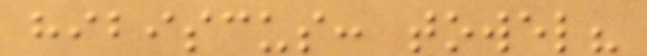hibiscus: towel?
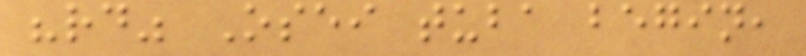"rd" Osei tuba begin,
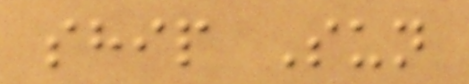ship Sun
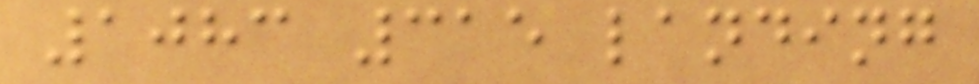1083 315 landing
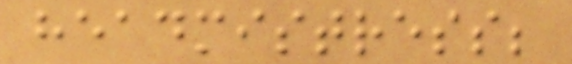headmistress;
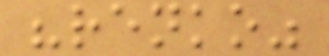"renko"
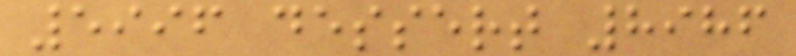5996 dessert 8986
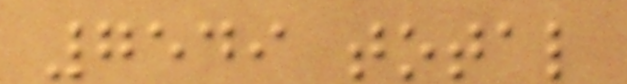7549 total
